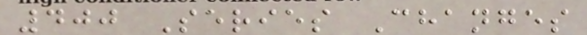400 Series Changes
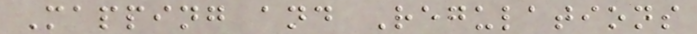Mapping and Regulations
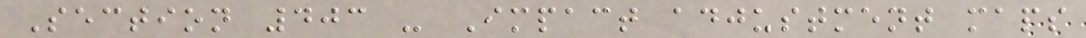Section 403 - Impact adjustment maps
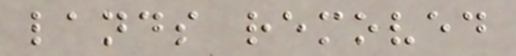lands removed
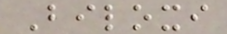Biloxi
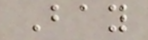Bay
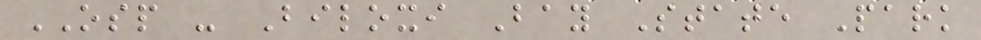OSP - Biloxi Bay State Park
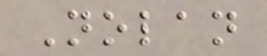Nolan
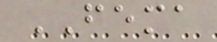FEMA
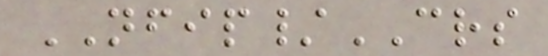NFIP/CRS
